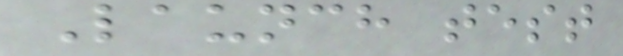Launch test
